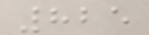825
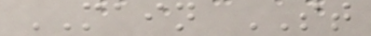MAIN ST
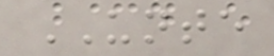UNTE
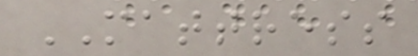MATTRESS
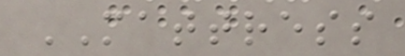MATTRESS
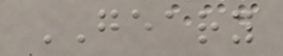GEARY
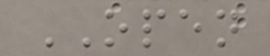OPEN
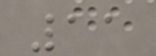11
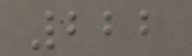222
